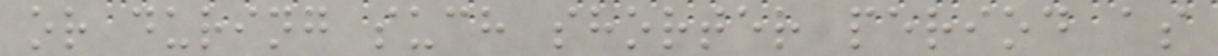or during such shorter period as
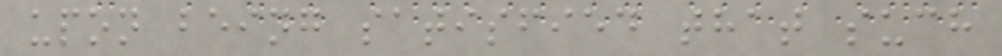upon being satisfied that such
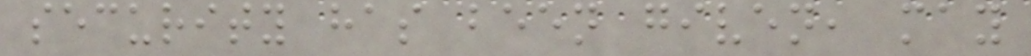security has been given, may
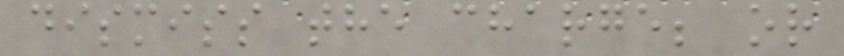dismiss the charge; or
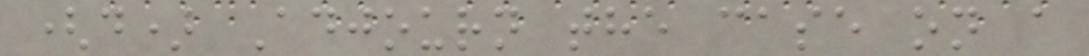(d) Adjourn the case on a
